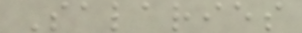Salaries
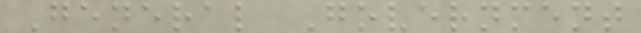General Government
